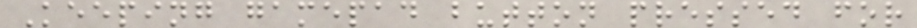Keeping gamepad button pressed for
